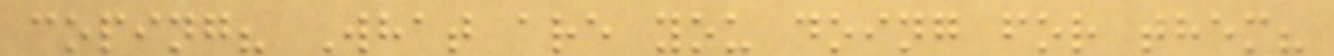coping? What are you doing for them?
